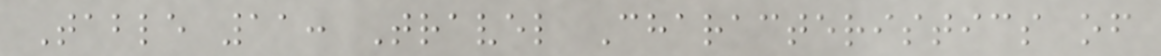Table 11: Travel Characteristics of
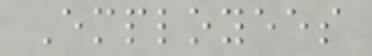Employees
